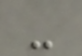-
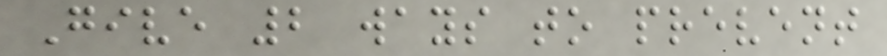Give 2 ways to prevent
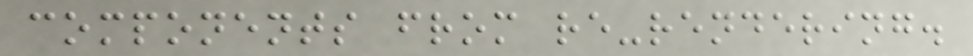components from re-rendering.
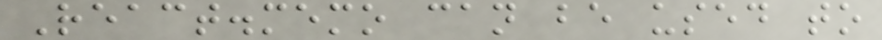React.memo can be used to
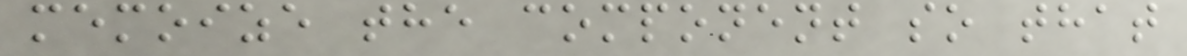memoize the component so that
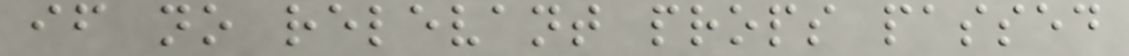if no relevant props passed
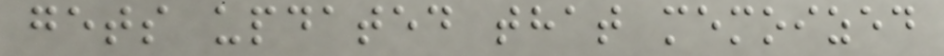gets updated that memoized
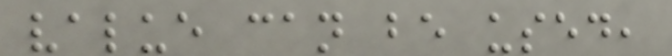value can be used,
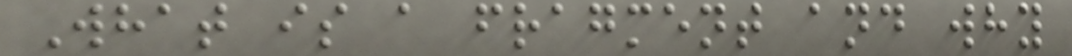What is a fragment and why
